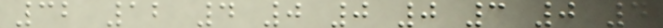32 12 4 0 0 0 3 0 4
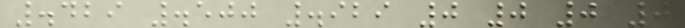.429 .500 .929 0 0 0 0
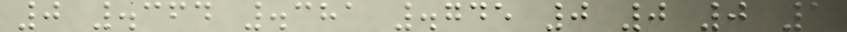0 .364 .381 .745 0 0 0 1
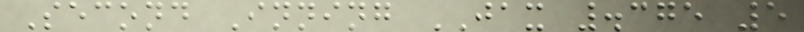Second Inning JAX .375 5
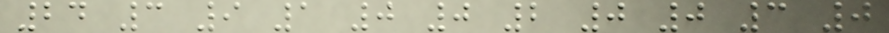24 3 9 1 0 0 2 0 0 3 0
